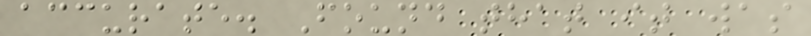accurate. Found that it was
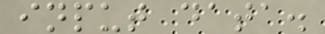input data.
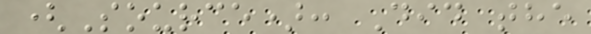(Source): Did the
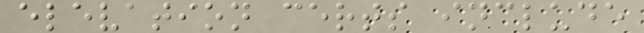elevation certs include
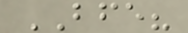BFE?
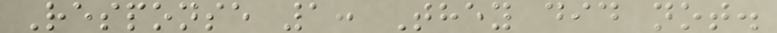Response 1: They did not.
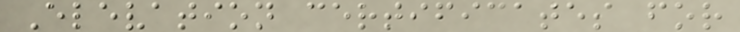Elevation certificates for
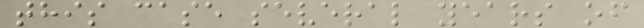this case several years of
